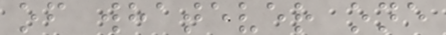of whatever one
